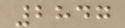2847
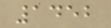1452
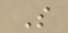S
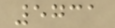5731
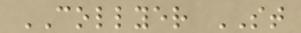COLLYER ST
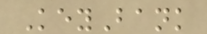KeyBank
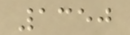1350
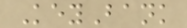KeyBank
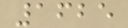1625
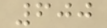600
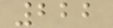222
